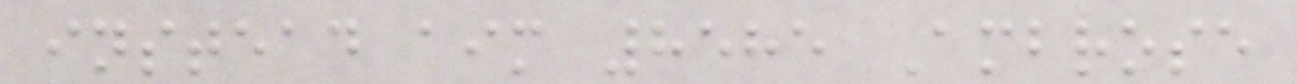instead aim 8585 Ambrose
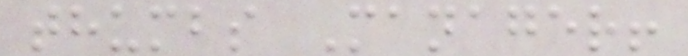thumbs Manager!
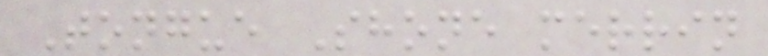Tongue Shone merrin
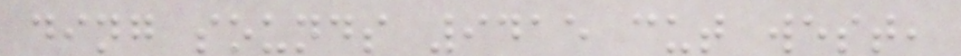ding sounds 9415 cut west,
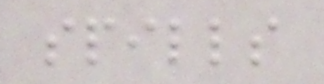spills
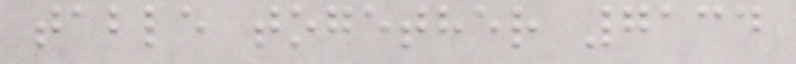table together 7134
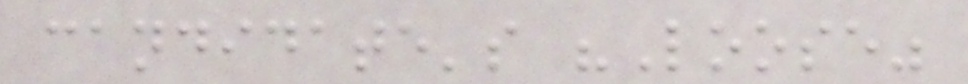candidate's "Loose"
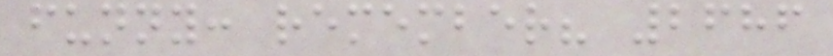funny: remember? 2686
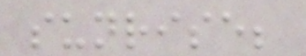sunrise;
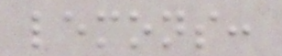lemons:
